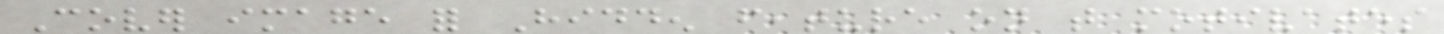Cover image for Hidden feature on that motivates
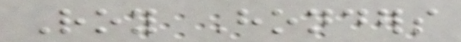Roy Honders
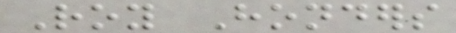Roy Honders
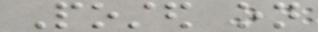Posted on
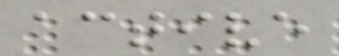active
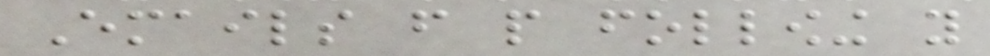Emails from people following you
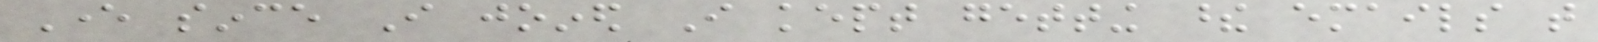Ever since I joined I kept getting these emails that
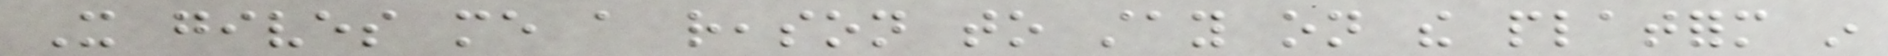It gives me a reason to stay on the platform in
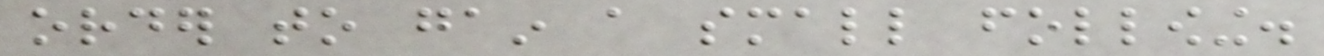order to gain a small following.
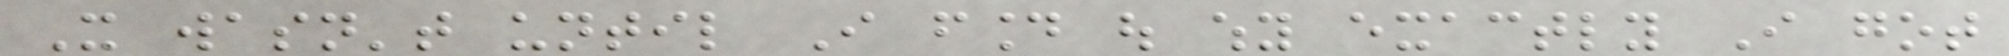It wasn't until I found out why exactly I got
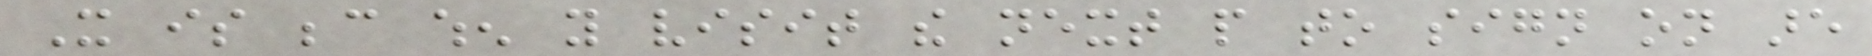It is because when you visit the next people to sign on are
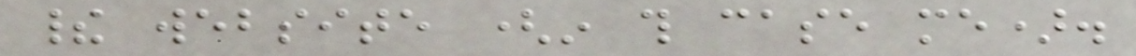their website (in this case me).
